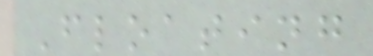Floating
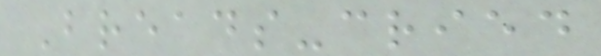Breads-cried
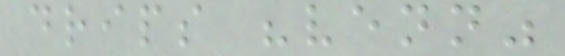drips "venn"
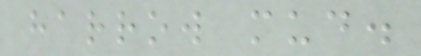harrow mud.
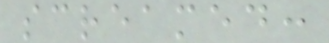screamed:
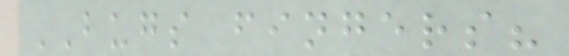BUGS fingers?
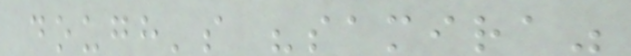dough's "samira"
